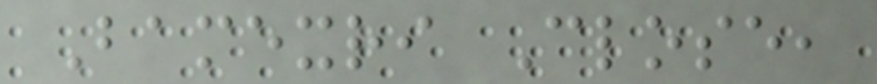Bamexri Close,
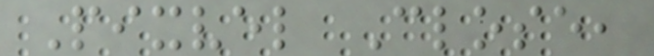Pixvel Close,
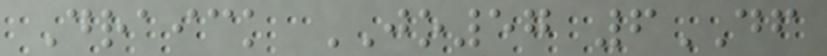Draick JO57 6DF
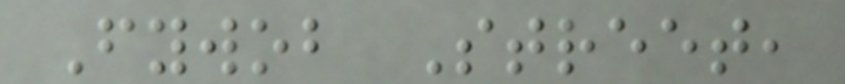Fywob Street,
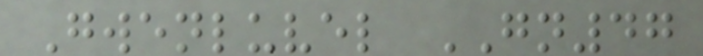Gwenluvel GN47
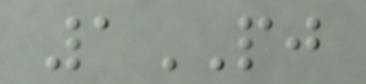1PJ
